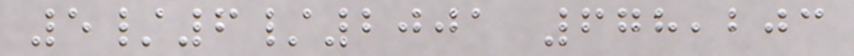5/6/2001 678,203
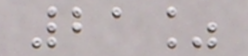21%
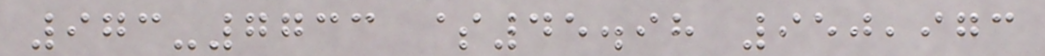973-7733 $45.98 950,973
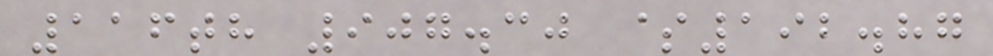116th 907.30 $192.87
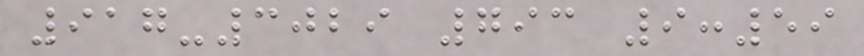917-3029 793 9:59
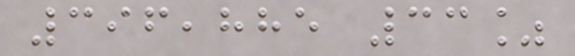396,885 33%
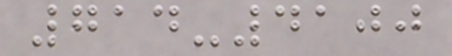714-4100
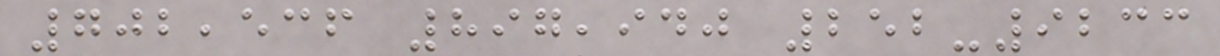702,536 897,940 252-9233
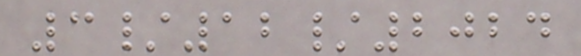3/12/2024
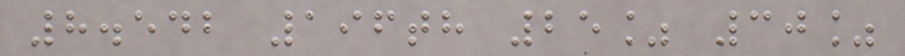8.542 196th 25% 30%
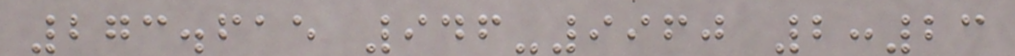273.615 946-9960 2:23
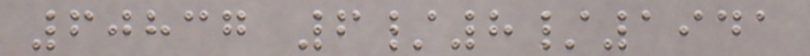60837 6/8/1941
